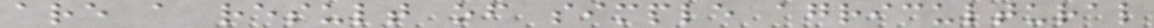are a result of simple agricultural
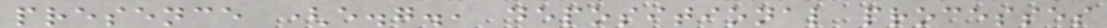presence (e.g., depositional processes
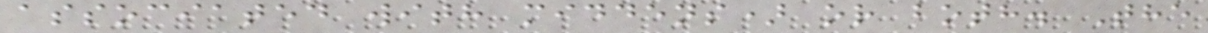associated with middens) or both. The
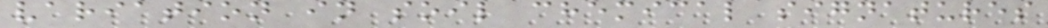variation in soil chemical signatures
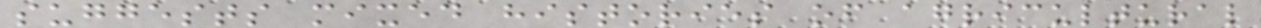suggests mixed histories of agricultural
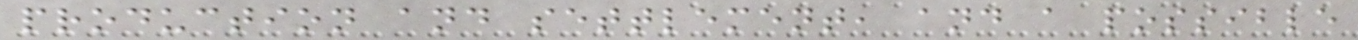production and settlement, and a possible
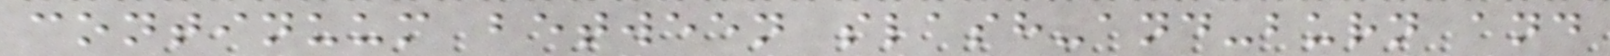continuum between slash-and-burn and
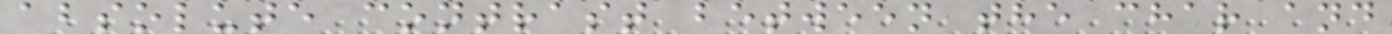absolute contrast between the char and
